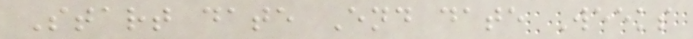Start date End date Weeks
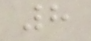8
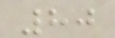80
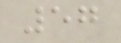57
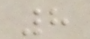8
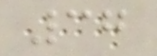37
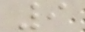9
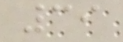39
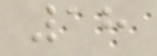18
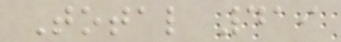Total 419
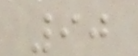90
